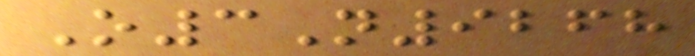O3N9268
